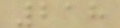218
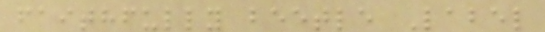faithfully beetle Label
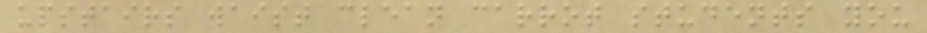upstairs waist clean carrot students you
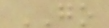GO
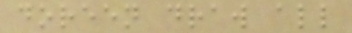doreen draw all
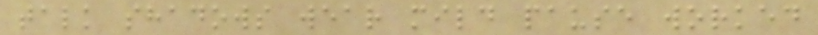talk shadows wear mild pause worked
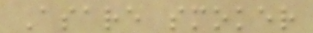Asare smoker
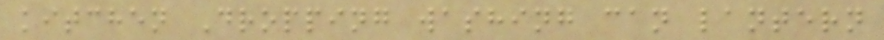kitchen Dropping washing can lantern
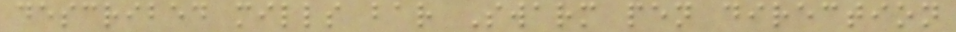described mills bar Swarm pen direction
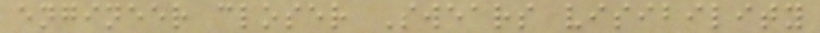engineer closer Swears visibility
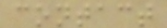contact
